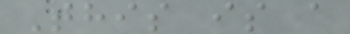This is a
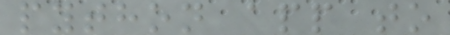python app to
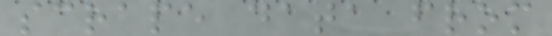scrape data from
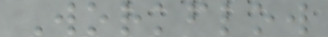Workflow
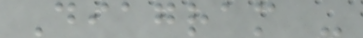Diagram -
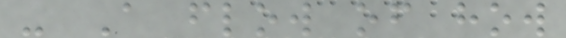- A flow of how
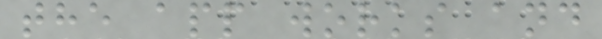the app works and
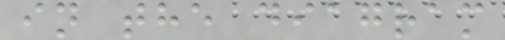in the diagram
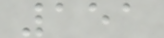151
